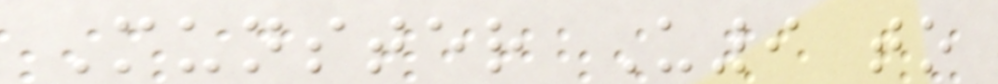Munster U9 to
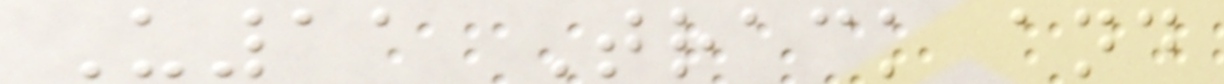U11 Track and
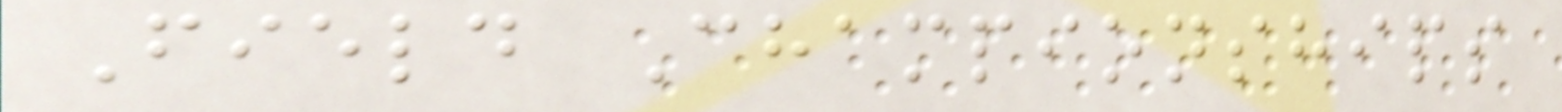Field Championships
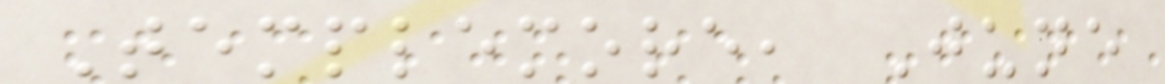Templemore, June
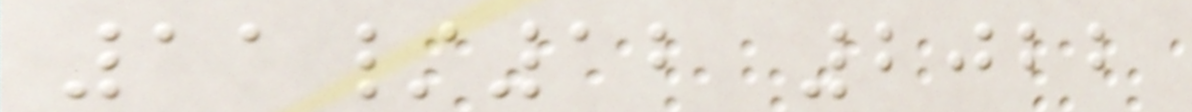11/12 2022
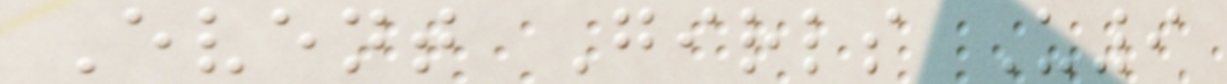Event Girls U9
